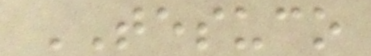TESUCO
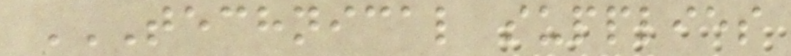TECHNICAL SUPPLIES
